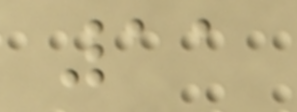11
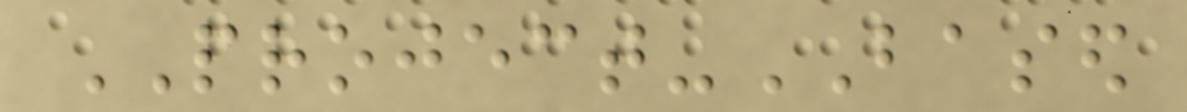PROJECT-BASED
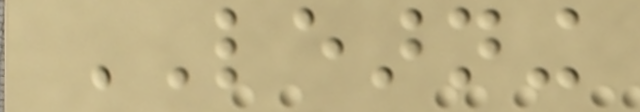LEARNING
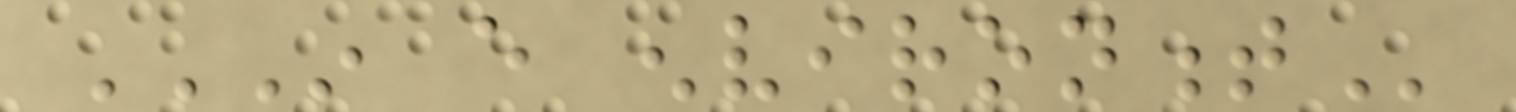IN EVERY ENVIRONMENT
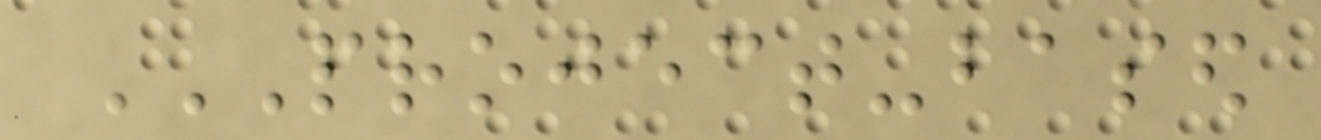PROJECT-BASED
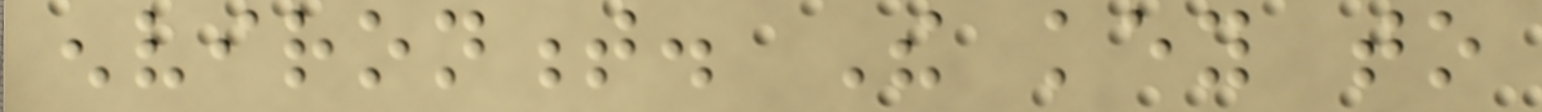environment. The key to
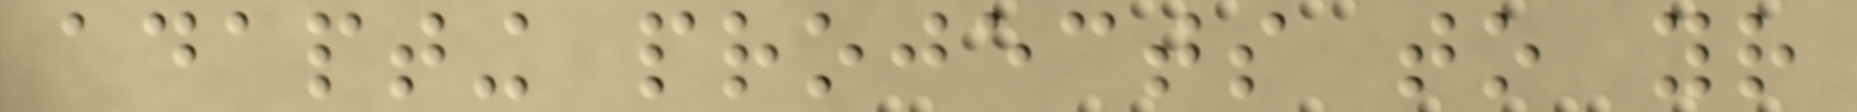adapting projects to your
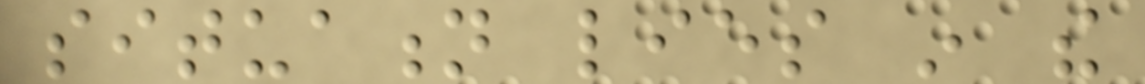situation lies in the
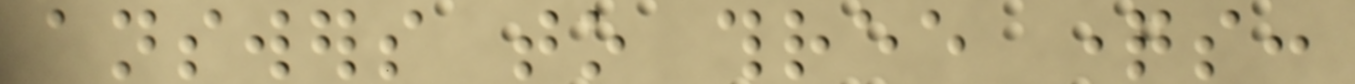answers to three questions:
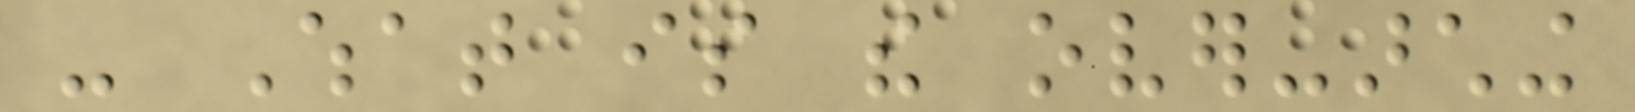- What is the over-arching
